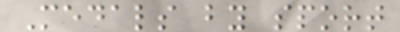Medals by sport
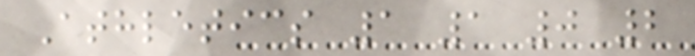Athletics 1 1 0 2
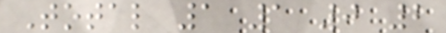Total 1 1 0 2
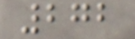272
